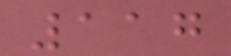117
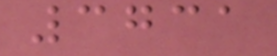3731
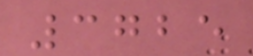3725
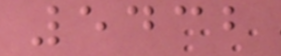5432
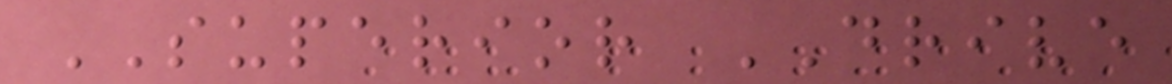SUPERIOR DRIVE
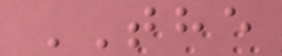THE
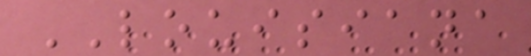LOUISIANA
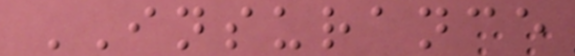INSURANCE
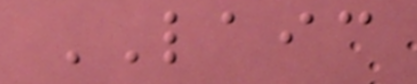LAIC
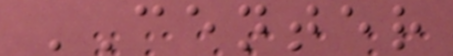CENTER
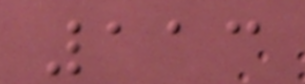113
